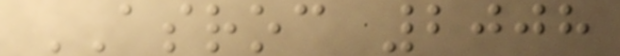ASROC 2008
